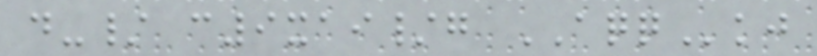d-/ c9xai/g AQQkj
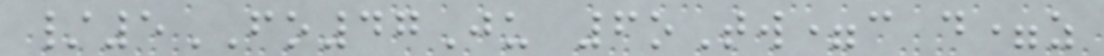/5FO47Ju 6oTw=c d=z
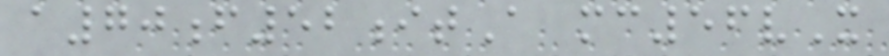a70f52itA mc56vX
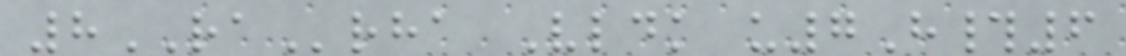8RArha Vldk u7H#6
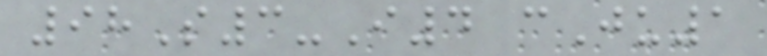98S3-I4 cJu1
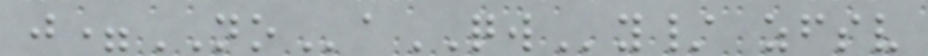j=NOaQWy/ zfsv
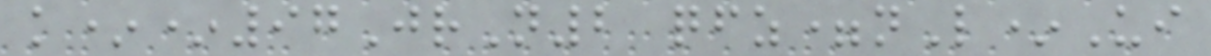k**97JrN2 qfz=nL*Ui
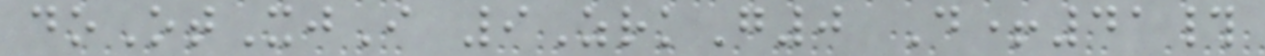doOtXjI 9ZrkG0 D+41#
